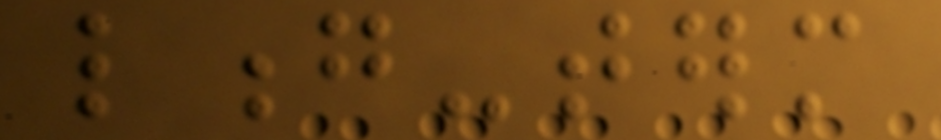long-term
